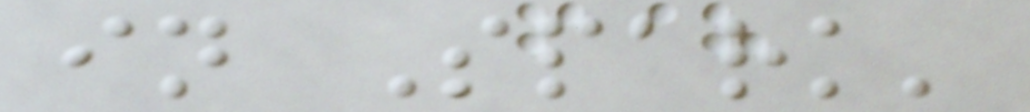in Spark'
